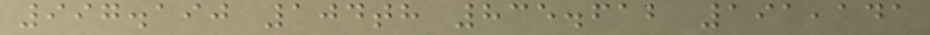997.190 104th 835.612 191,141
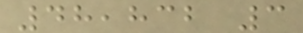48,832 3
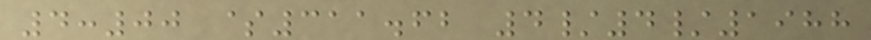4:00 $311.62 4/4/1988
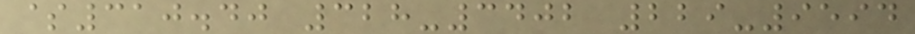$310.40 328-3402 229-9594
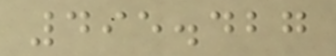495.427
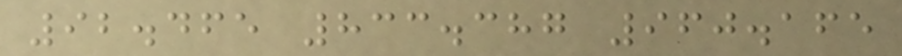92.465 833.387 960.165
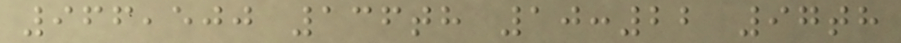966,500 136th 10:22 97th
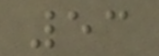53
